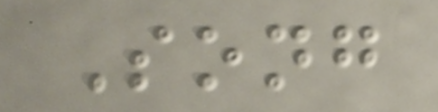Song
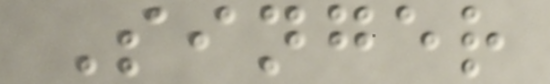Singer
